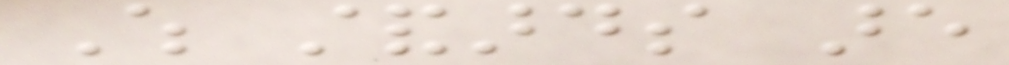Which standards are
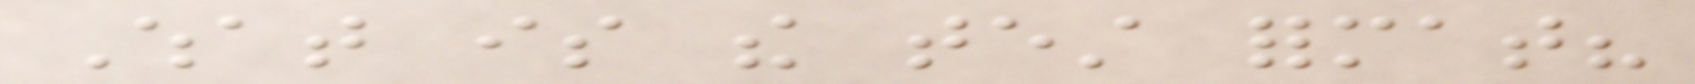What is the test format?
